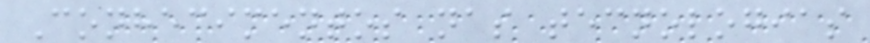Conhecimentos nas tecnologias
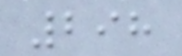298
